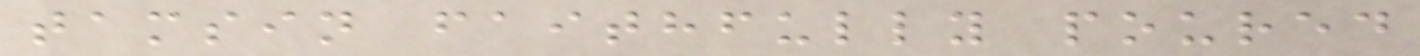tamsin faithfully poured
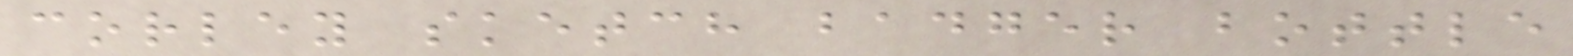corley sketch badger bottle
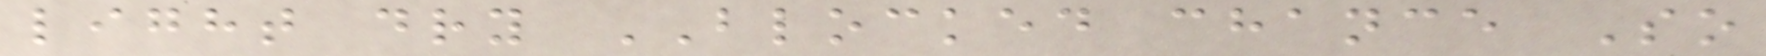light dry BLOCKED chance So
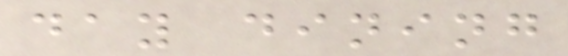day dining
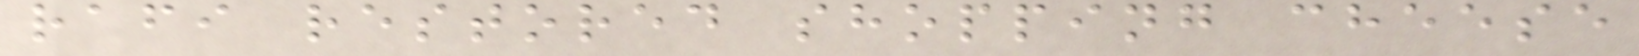rafi restored shopping cheese
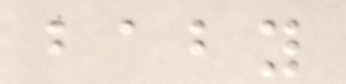baby
